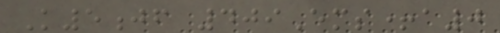K5jf 409Ems+a0
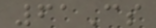61Cs
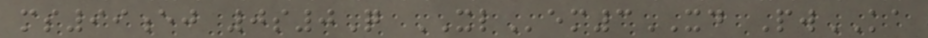ms99ej 0s0Q XLem3XD PwKA
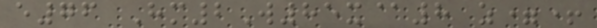e76 Hm2W85x@8 z=+
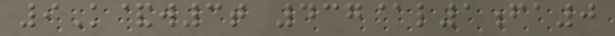9K&w3t 437@l1fa0
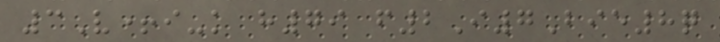3V+i-k h79 f2I7Bie8q
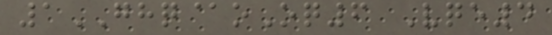1GHQ@oOq6 Vqe4
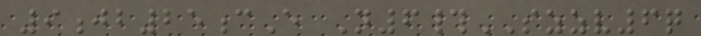9jb25cE N6#SZZV6q
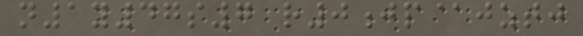n1y47s7 r0jp@jztj
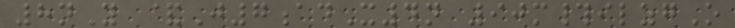8nY &J7adX4n 90m#ilzgO
